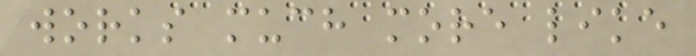works much more like
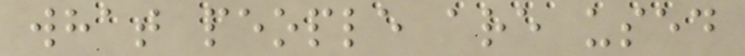what people are used
